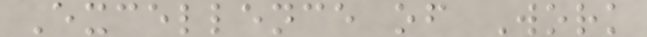Excellence of Work
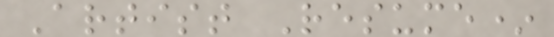Artist Resume*
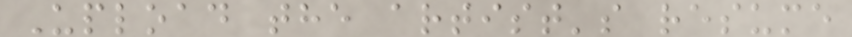Upload the artist's resume
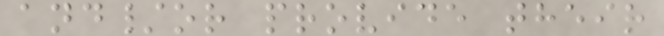and/or provide their
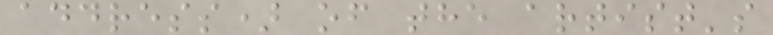address) of the artist's
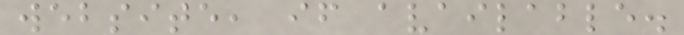website, if available.
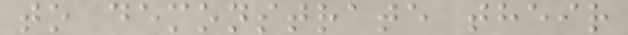to demonstrate their
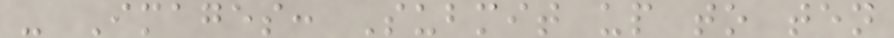- Images: Submit up to ten
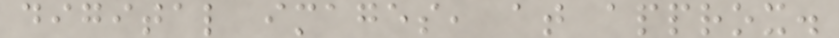digital images, at approx.
